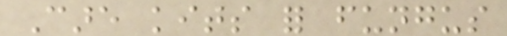Care kits for fungus
